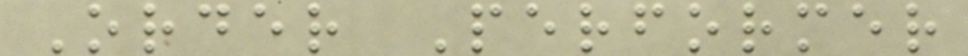Order Performer
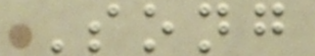Song
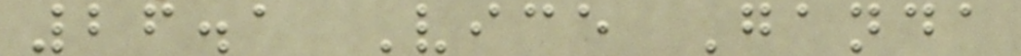26.1 Vice Ganda
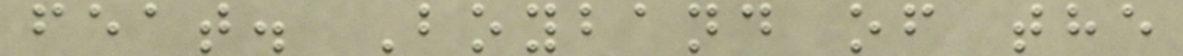feat. Boyband of the
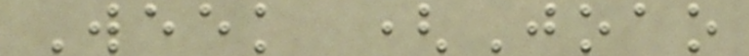Week (Joao
